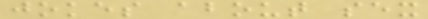jokes about sex
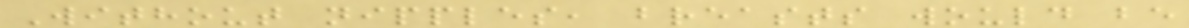Without nipples, breasts would be
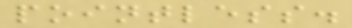pointless.
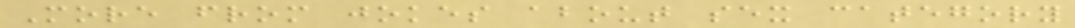More from jokes about sex category
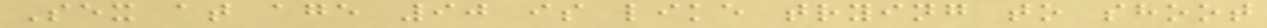Sex at age 90 is like trying to shoot
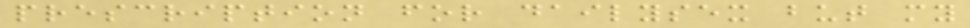prescription for dailysex but my
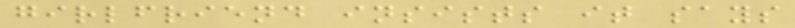girlfriend insists it says
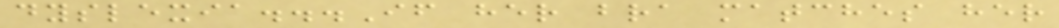dyslexia...If her bra matches her
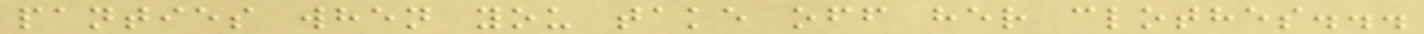panties when you take off her clothes...
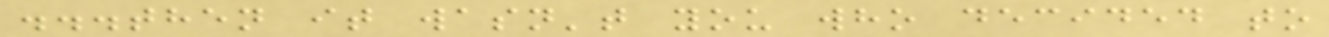...then it wasn't you who decided to
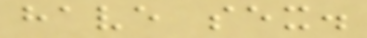have sex.
